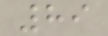89
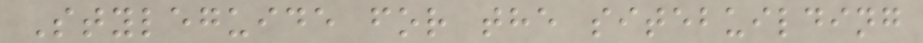Styleguide for the sitebuilding
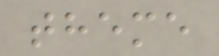theme
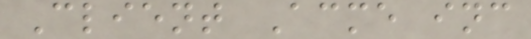Client Acme inc
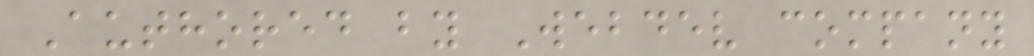Authored by Webdev company
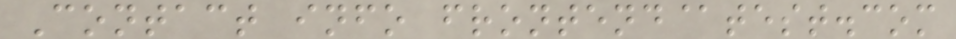Contact info frontend@test.com
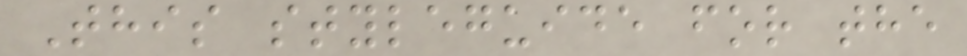This styleguide for the
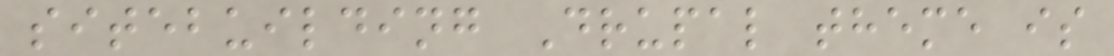sitebuilding Drupal theme is
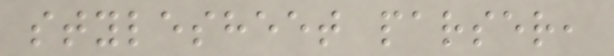stylesheet parser,
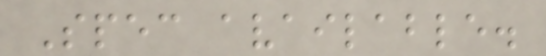Spec available.
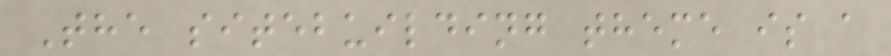The sitebuilding theme is a
